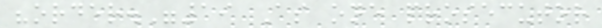"order."19 As one prosecutor
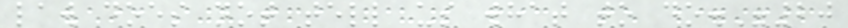law does not tell us what to do."20
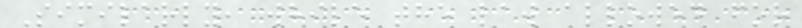Similarly, while the law allowed for
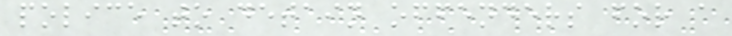police to detain offenders for a
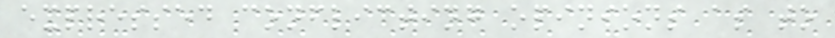expressed conflicting opinions as to
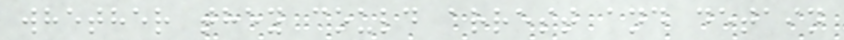whether they could arrest and detain
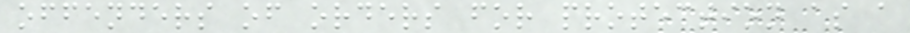offenders of orders for protection as a
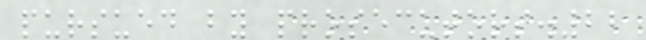pursued by prosecutors.22
